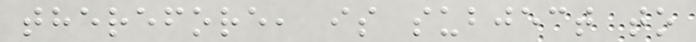therefore, is subject to
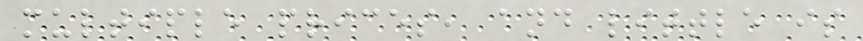multiple prices, and little is
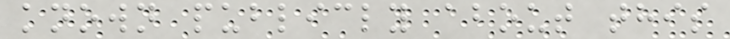known publicly about this
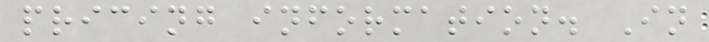pricing information. In
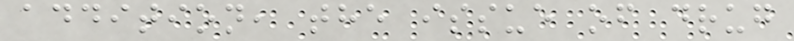addition, the issue of drug
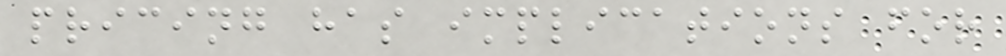pricing has implications for
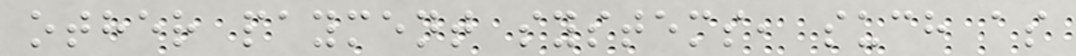other payment systems, such as
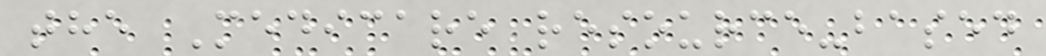the Medicare resource-based
